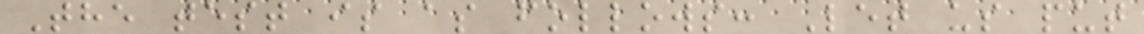The test is as follows: Let us put
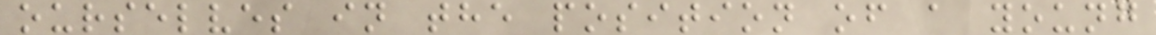ourselves in the position of a young
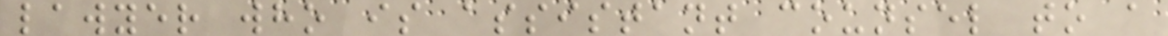lawyer who is assistant counsel to a
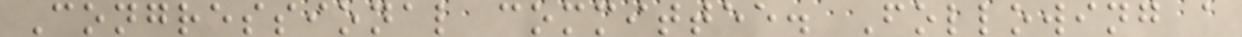Congressional committee. Following a
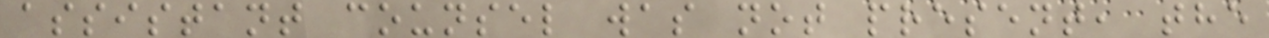assistant counsel was not present, the
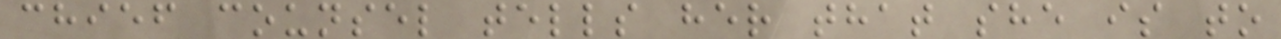chief counsel tells her that she is to
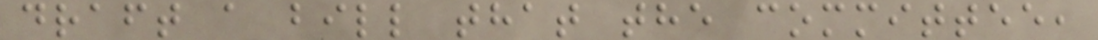draft a bill that the committee,
